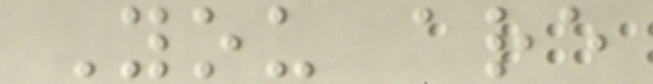You are
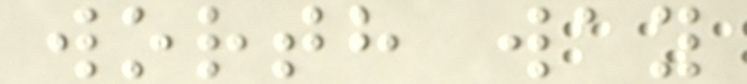worth way
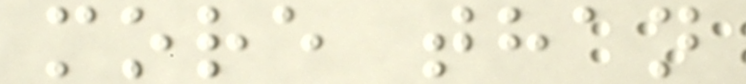more than
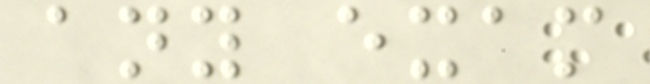any exam
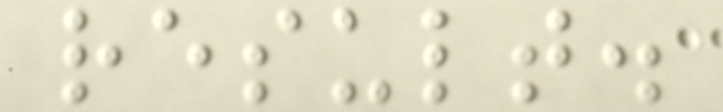result.
